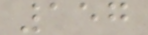157
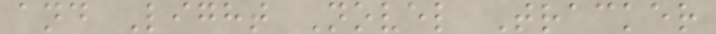and Light Novel Tracker
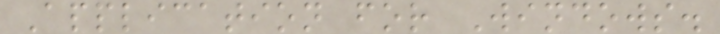Application for Windows.
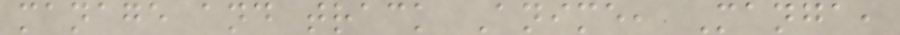manage and track Anime, Manga,
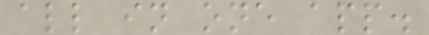all in one app.
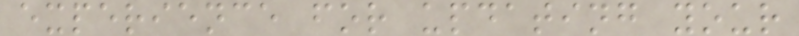experience for updating your
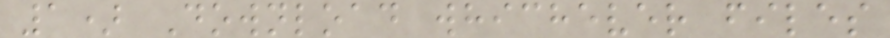1) Download whichever files
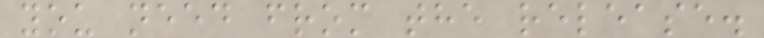you need from the release.
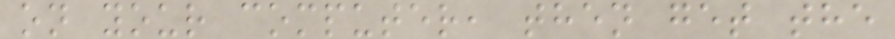on your computer, then get the
